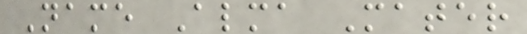Name Alma Mater
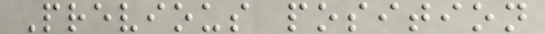Previous position
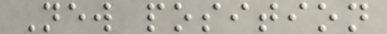New position
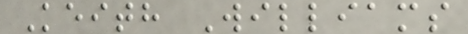Keith Williams
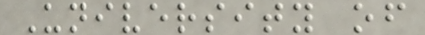University of
